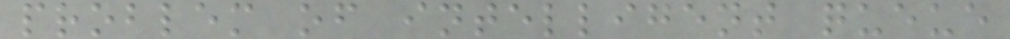problem of intelligent queue
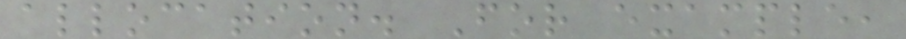allocation. For example,
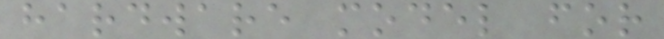hardware model for
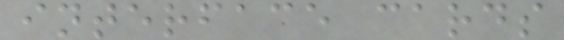interface cards
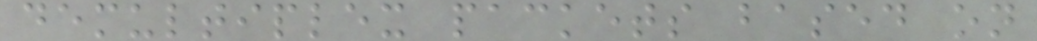demultiplex packets based on
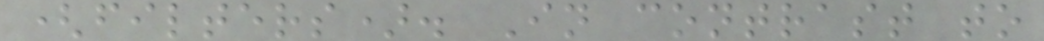(filters). In contrast to
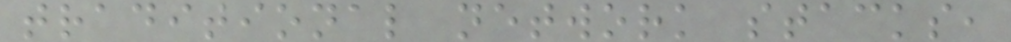traditional network stacks,
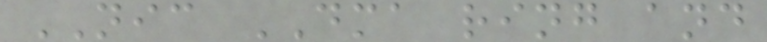NIC DMA ring and
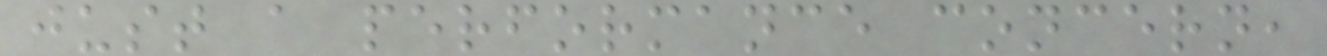just a performance concern,
